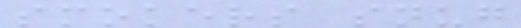smokers snug
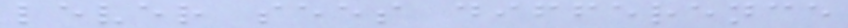lever sees difference
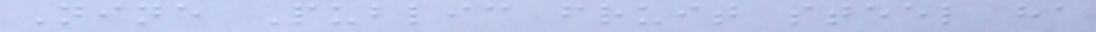Nine Public fruit steel ha
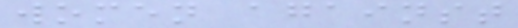women against
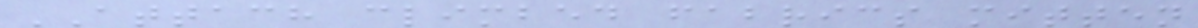ATTACH climbed fabrics mitten
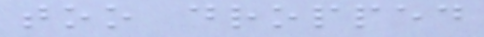too dropped
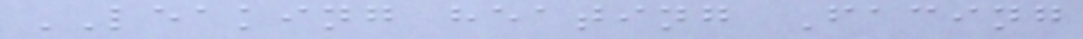LEAKING heating Facing
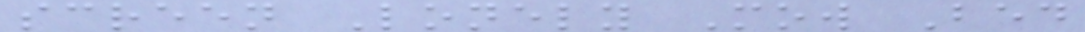screen Lonely Mow Bed
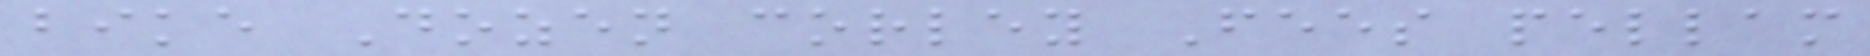bike Dozen corley Fees pellam
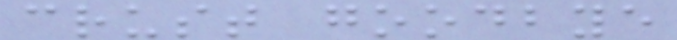crust goodbye
